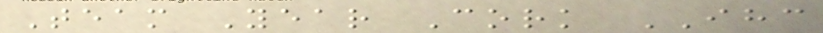Team Year Cork IHC
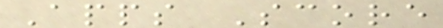Apps Score
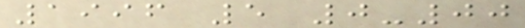1996 5 0-00
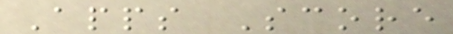Apps Score
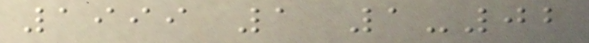1999 1 1-02
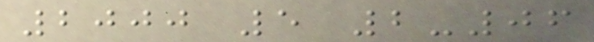2000 5 2-06
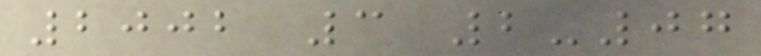2002 3 2-07
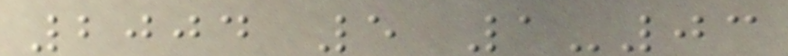2004 5 1-03
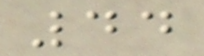44
